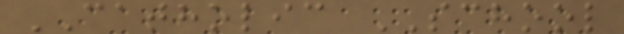CATHOLIC SCHOOL
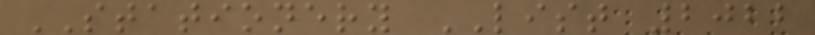STATIONERY LIST 2022
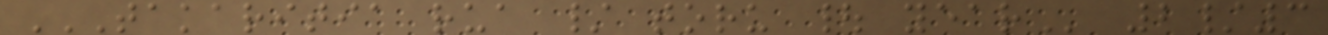TAKARITIA RUA / TORU | YEAR 2/3
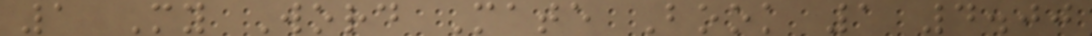1 My Word Mate Book 1 4.00
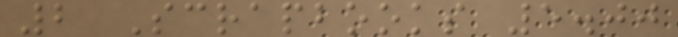2 Scrapbooks 5.00
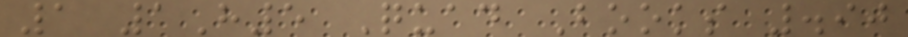1 1H5 Quad Books .90
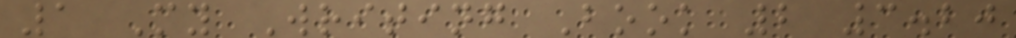1 My Writing Book 2 3.20
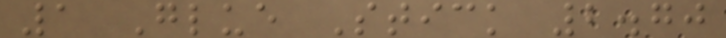1 Glue Stick 2.70
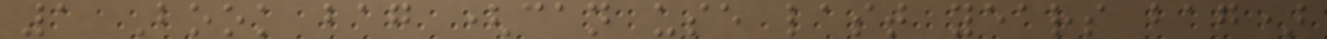1 Book bag (can use last years bag)
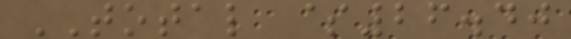TOTAL $26.40
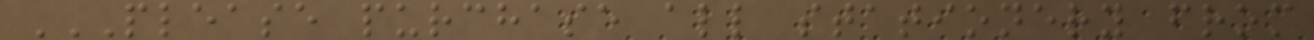PLEASE PURCHASE ALL STATIONERY FROM
